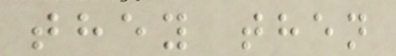they then
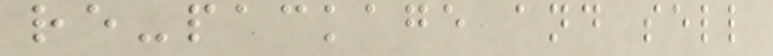re-package and sell
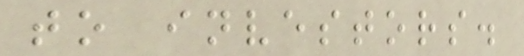to investors.
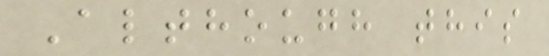Although this
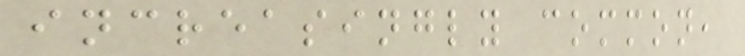increasingly common,
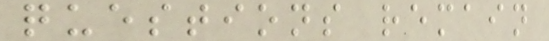questions remain
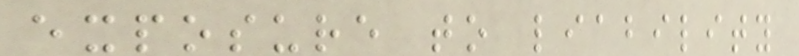exposure to liability
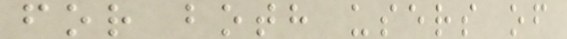for both users of
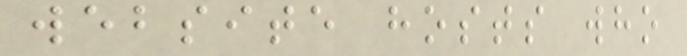website hosts who
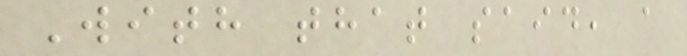With that said, a
